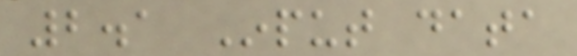2.1 Input data
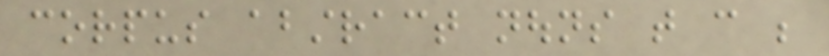corpus abstract nouns that can be
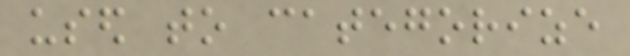used to categorize
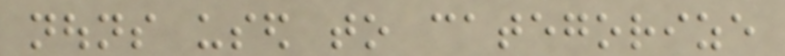nouns used to categorize
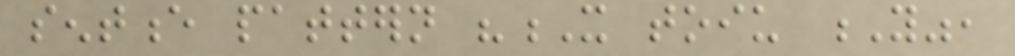sentence pattern "X toiu Y",
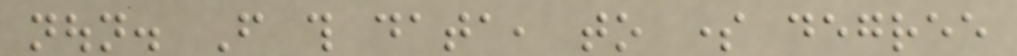noun. From this data, to some degree
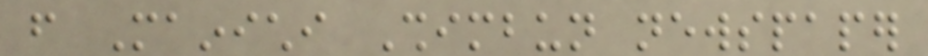from Mainichi Shimbun newspaper
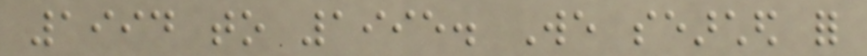1994 to 1995. We searched for
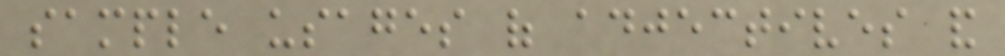sample usages of adjectives and
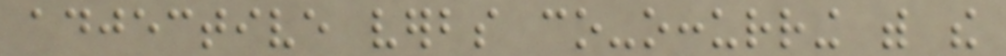adjective verbs co-occurring with the
